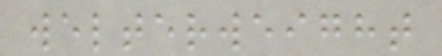welterweight
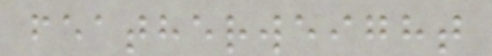featherweight
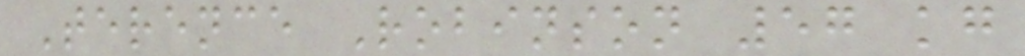Terence Robinson 57 kg
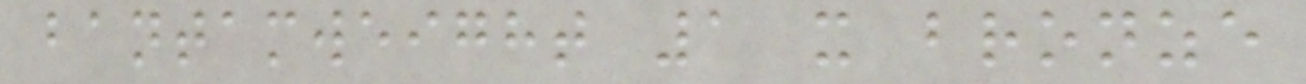bantamweight 1 x bronze
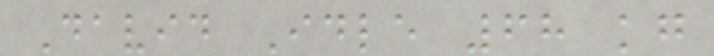David Idle 68 kg
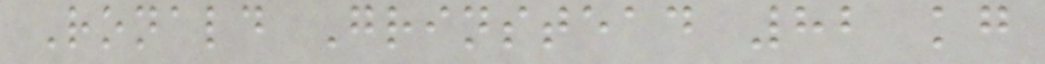Ronald Grinstead 82 kg
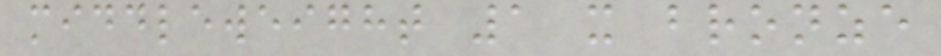middleweight 1 x bronze
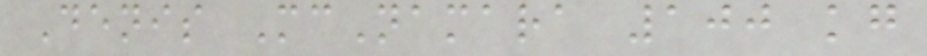Denis McNamara 100 kg
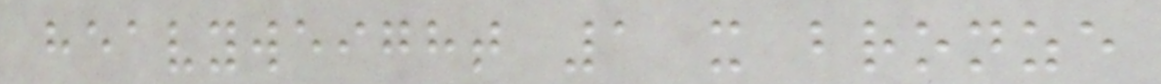heavyweight 1 x bronze
